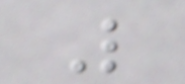L
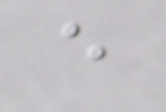e
